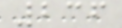236
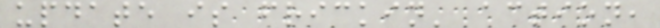update is frickin' action,
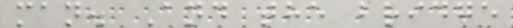man. And the bridge
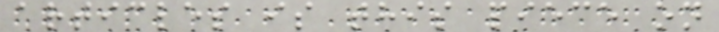articles is this piece on
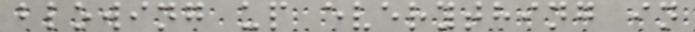blowing up everything in
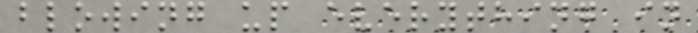blowing up everything in
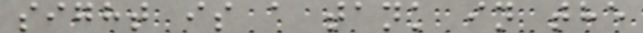sight is a tank in the
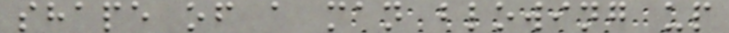shape of a man blowing up
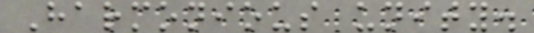Harmonious unity.
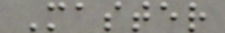Master
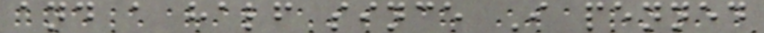and a half since I penned
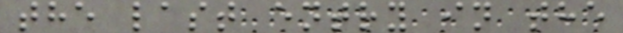the last entry in the
